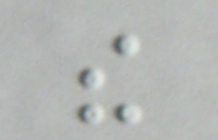the
